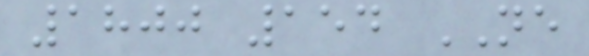1800 154 NE
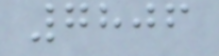7806
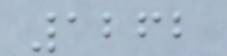1262
